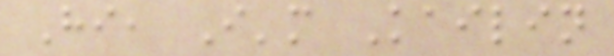Hi, I'm Kailin
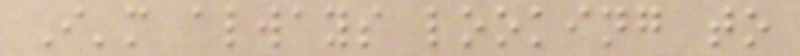I'm always looking to
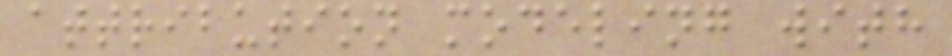attribution modeling with
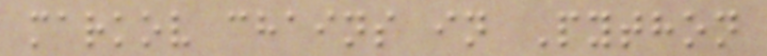markov chains in Python
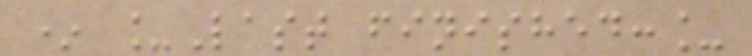* _Last finished:_
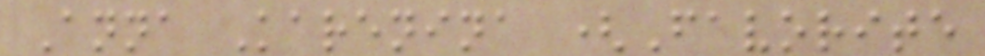Anna Karenina (Favorite
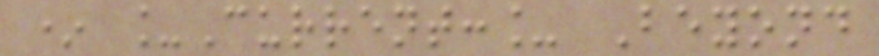* _Current:_ Beyond
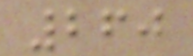260
